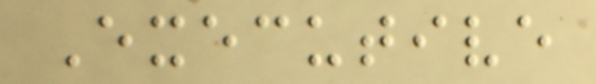Executive
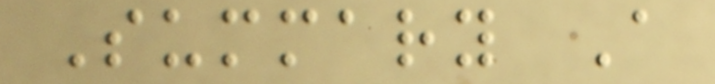Summary A
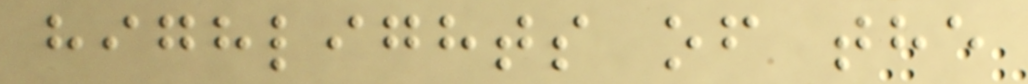highlights of the
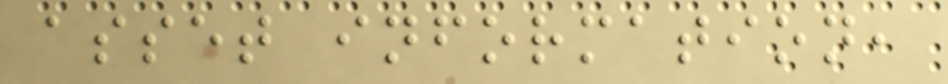asset information,
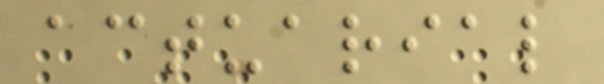actuarial
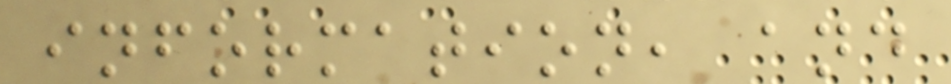information, and
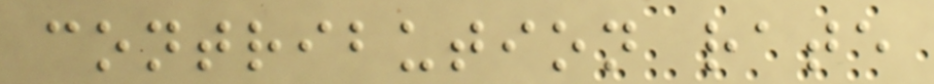contribution rate
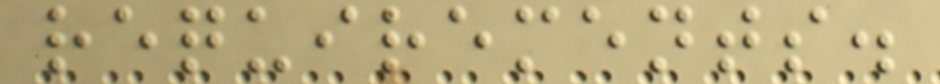requirements.
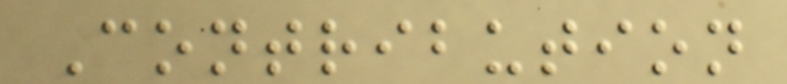Contribution
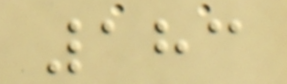183
